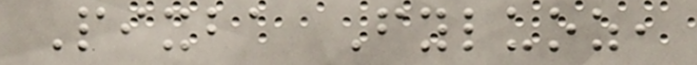Pixba Fyluoz,
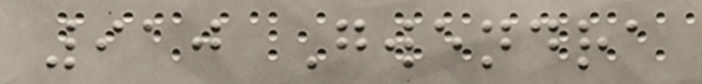910 Gwendra
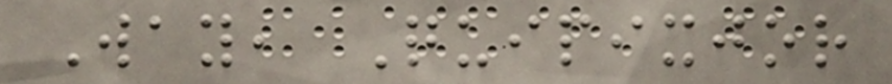Way, Quipixjor
